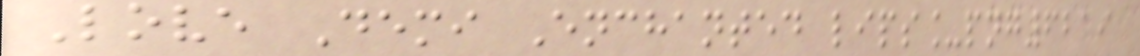Love Demi Enchanted lips_png6219
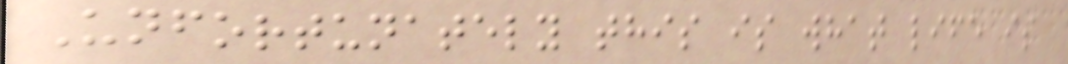Unfortunately this is what life is
